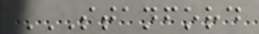STANFORD
